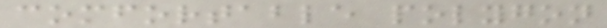comfortable polygon
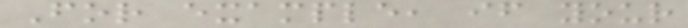For example, if your
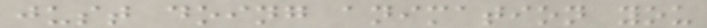just doing animation you
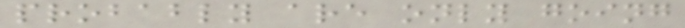probably are only going
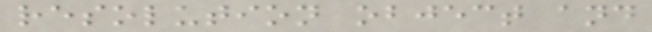resolution object and
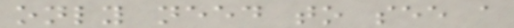only need to see a
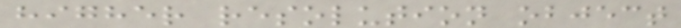higher resolution object
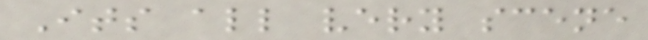Its all very scene
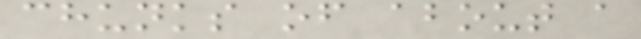chunks of about a
